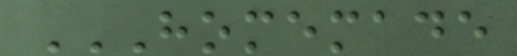HOMEMADE
